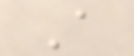A
